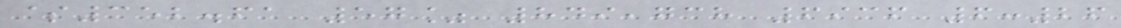$352.61 57% 849,738 6936 6:26
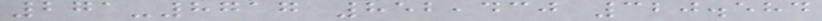271-8717 852,430 320.584
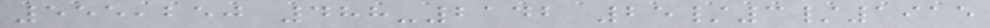555,250 488-2142 25/3/1915
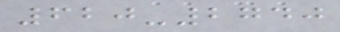620-2740
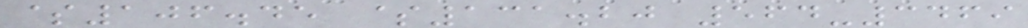$106.45 $131.20 564-3469
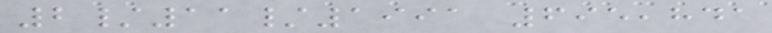2/11/1991 695,841
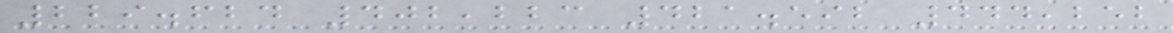229.624 402,223 421.592 444,252
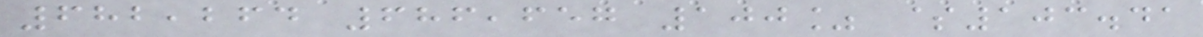682,264 686,657 100% $103.41
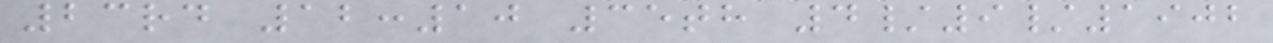23rd 12:10 35th 4/9/1902
